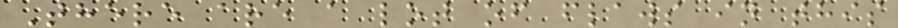There are a lot of flaws in this
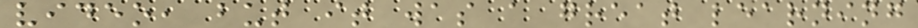video, but it was a great learning
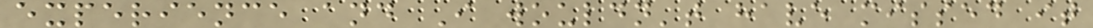experience and I wouldn't have missed it
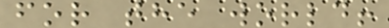for the world!
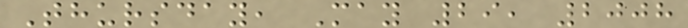Thursday, May 29, 2008
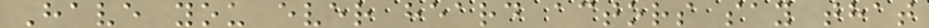Have you ever heard actors say that
